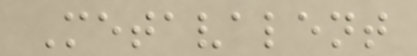Metavalent
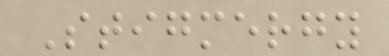Stigmergy
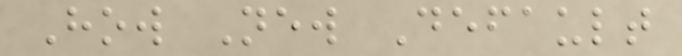How New Default
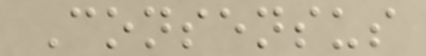Consensus
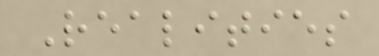Realities
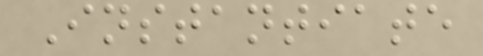Instantiate
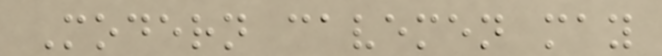Modern cavemen may
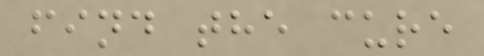find the cure
